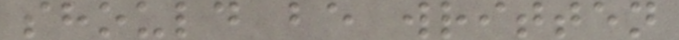should be written
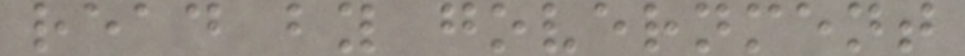read by government
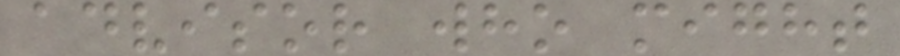advisor who might
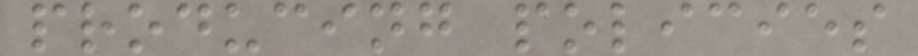producing policies
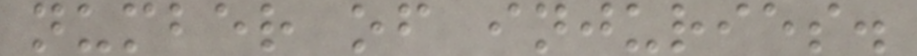number of injuries.
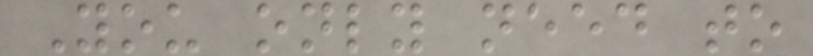You only need to
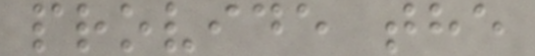provide the
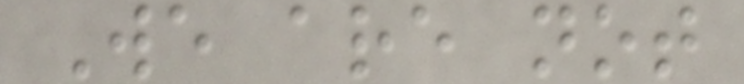We are not
